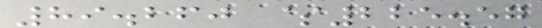89.260 $225.57
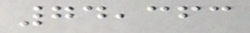74,363
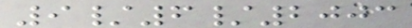9/6/2003
